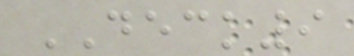DECK9
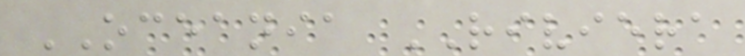OCEANIA RIVIERA
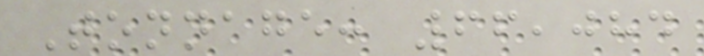Tonnage: 66,084
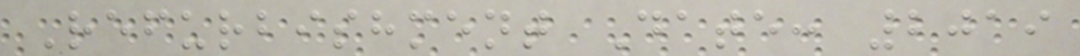Refurbishment Date: 2019
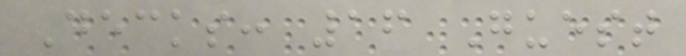Decks: 16 Guest
